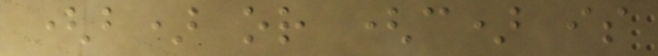(b) or (c) is
